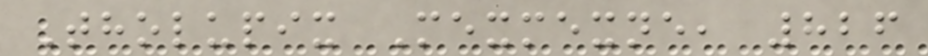Tholupix Mexmexne, 826
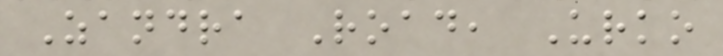Zandra Road, Urko
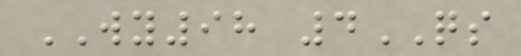WY98 4QS
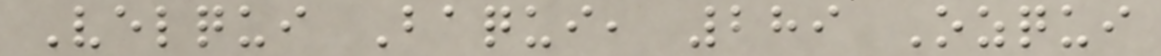Velqui Baqui, 289 Ozqui
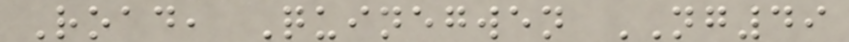Road, Quinegwen NG49
